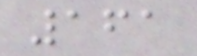161
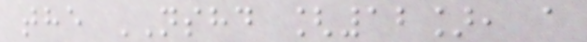the NSHD [12], a
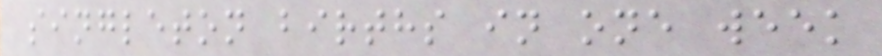singleton births in one week
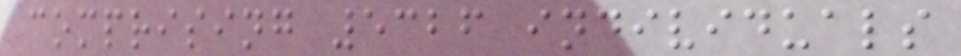comprising 5326 individuals
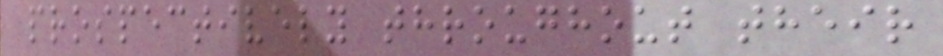prospectively throughout their
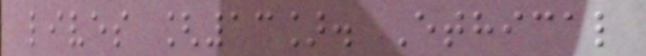lives [13]. Ethical
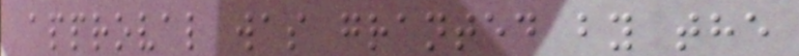approval was granted by the
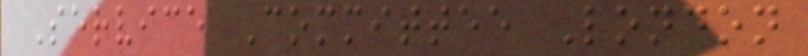Service Committee London
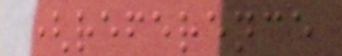(reference
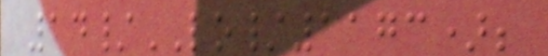14/LO/1173);
